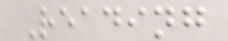Reading
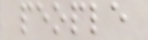people
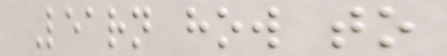Learn how to
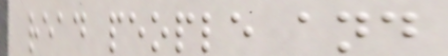read people and
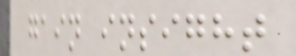gain insight
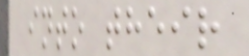into their
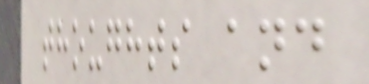thoughts and
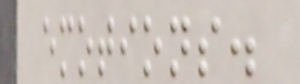emotions.
